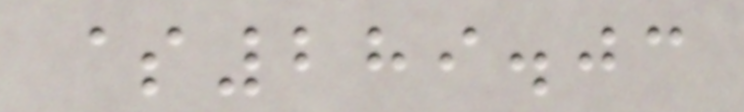$289.03
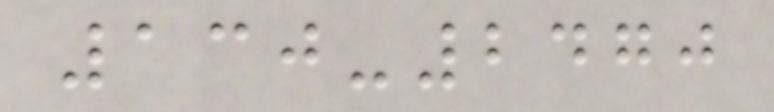130-2470
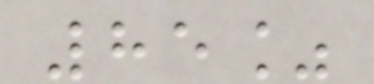85%
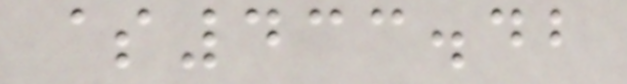$433.42
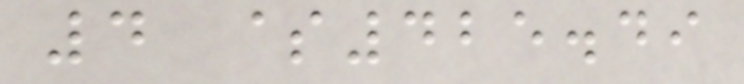4 $425.49
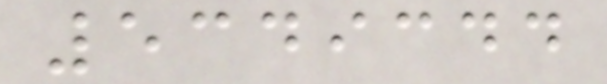5349344
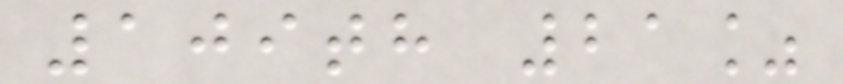109th 21%
